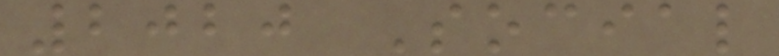2020 Social
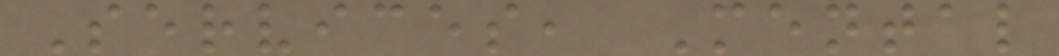Services, Mental
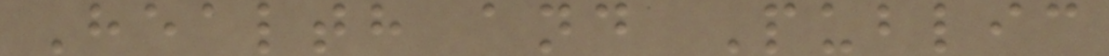Health and Public
